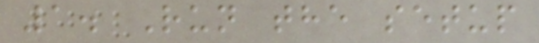1. Run the setup
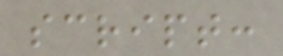script:
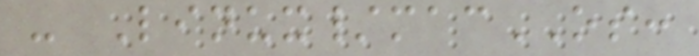- Linux/macOS:
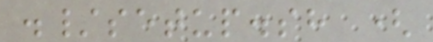./setup.sh (
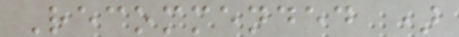Recommended )
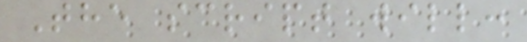The script will:
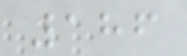186
